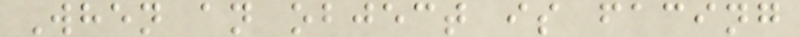When an object is facing
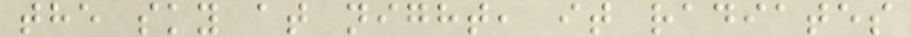the sky at night, it radiates
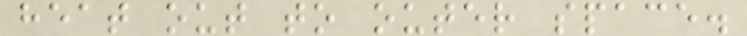heat out to outer space.
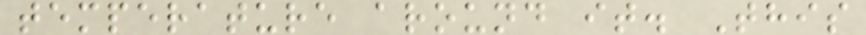temperature around it. This
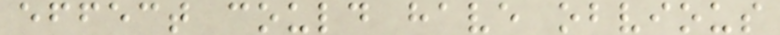effect could have obvious
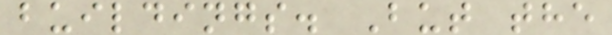buildings. But the
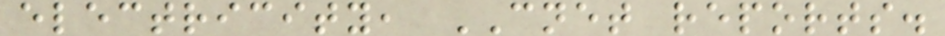electricity, CNET reports.
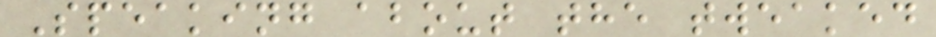Speaking about the tweaked
